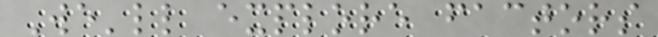We'll explore factors
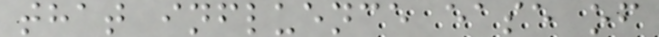that influence ease of
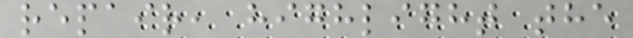repair, highlight the
